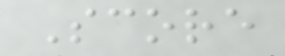Score
